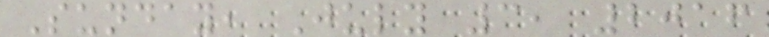Sunday, July 3, 2016
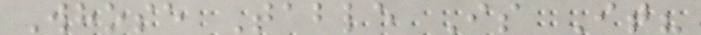Whose Table Is It?
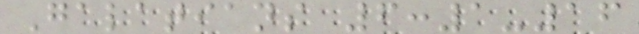Galatians 6:1-16
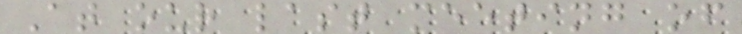At our last meeting of
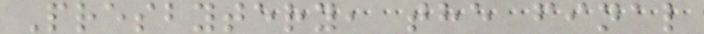Presbytery, the final
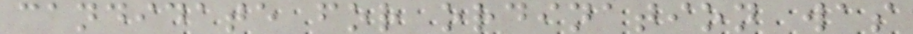candidate for ordination was
